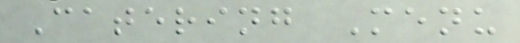Catering Menu
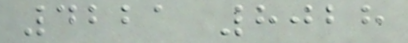4221 8028
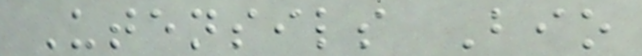Utensils Bio
